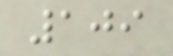109
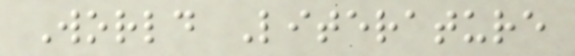World Literature
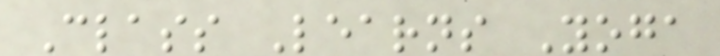Class Learns Yoga
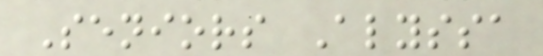Seniors Alyssa
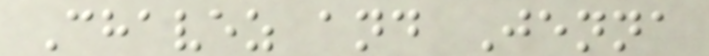Chavez and Jenna
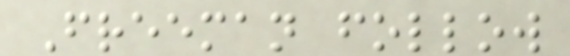Freeman follow
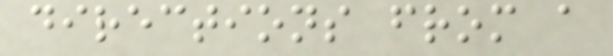directions from a
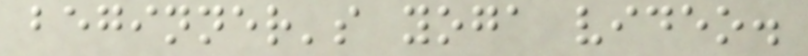beginner's yoga video.
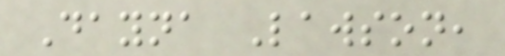Dayna Lawson,
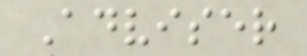Adviser
